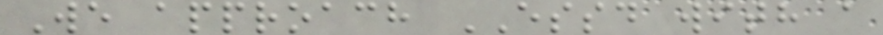We approach ESSD with a
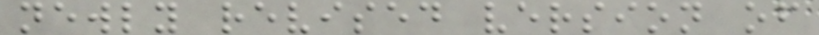newly revised version of
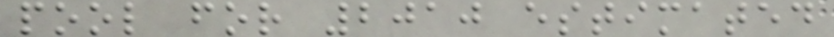pool for 2010 estimated
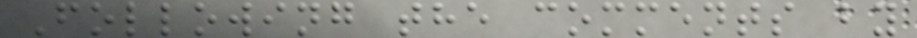Following the comments by
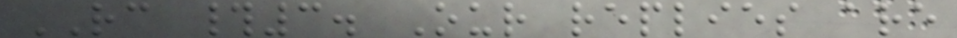RC #3. Our replies are
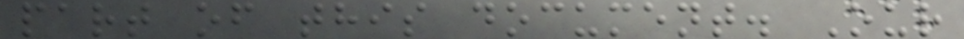part of this document. Our
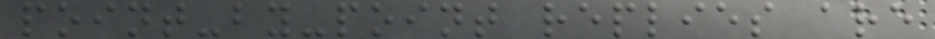point-by-point replies are
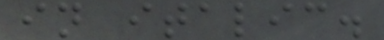in italic.
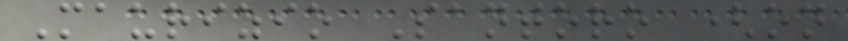Maurizio Santoro (on
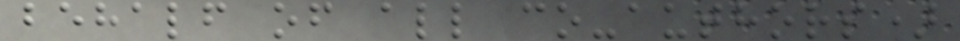behalf of all co-authors)
